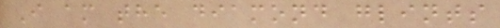I am the diamond glints
